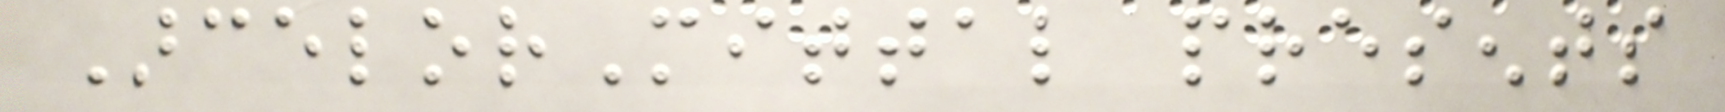ArcelorMittal presents
